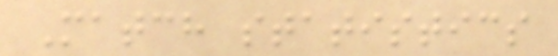Match statistics
